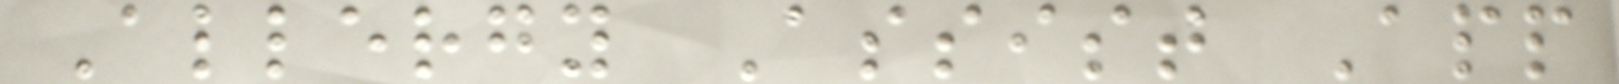Allergy Assist App
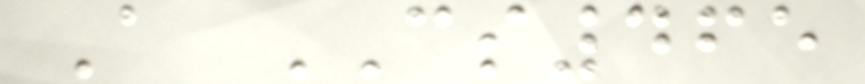A CS465
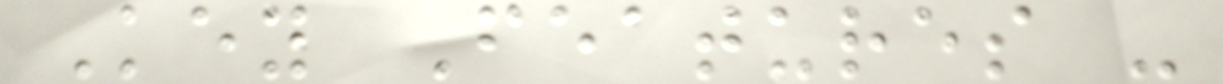Key Features -
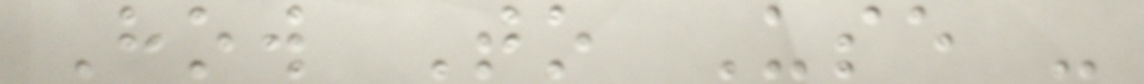How To Use -
